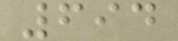694
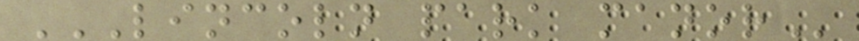LINCOLN PARK MANOR
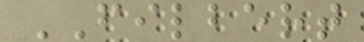FILBERT
